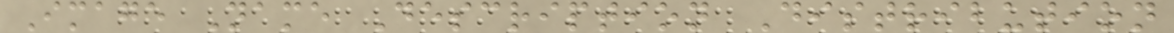Image Name Description Distribution
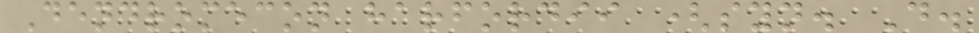Dendromecon harfordii (syn. D.
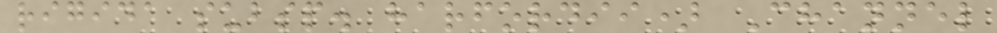rigida subsp. harfordii) Channel
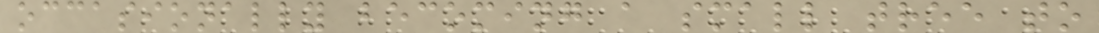occasionally becoming a small tree to
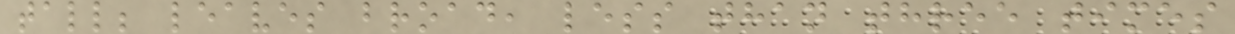tall; leaves broad, less than three times
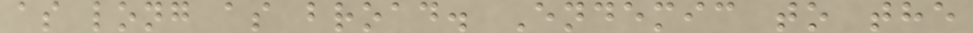as long as broad. Endemic to the
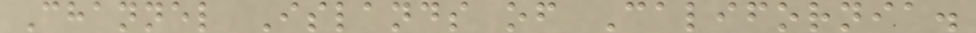Channel Islands of California.
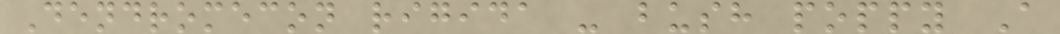Dendromecon rigida - bush poppy A
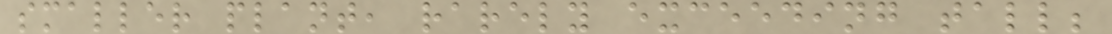smaller plant, rarely exceeding tall;
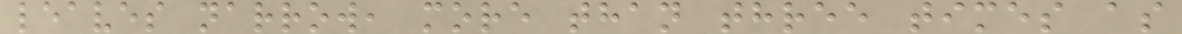leaves narrow, more than three times as
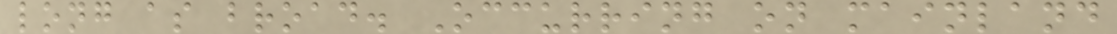long as broad. Occurring on mainland
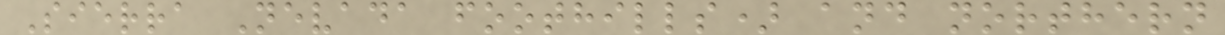Sierra Nevada foothills) and northern
